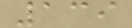139
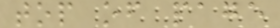top of page
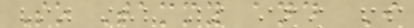So Tammy and I
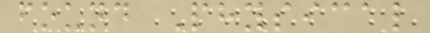found Physical
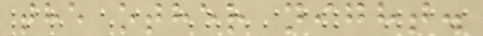the other night.
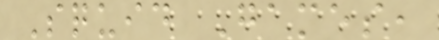Squid Games,
